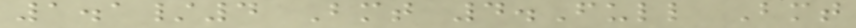1.1/4 Bmt 4.Full Bmt
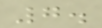7.
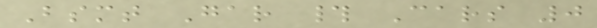Bsmt Gar # Cars 0
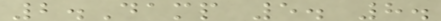2.Damp 5. 8.
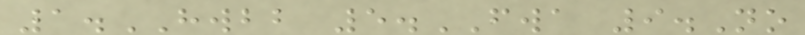1.HWBB 5.FWA 9.No
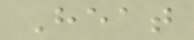Heat
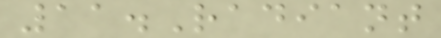11.Radiant
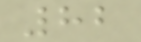82
